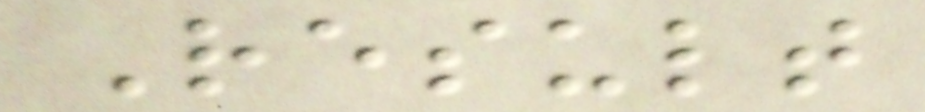Result
